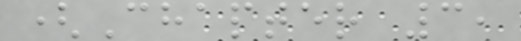(Chapter 3,
